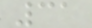31
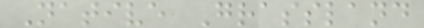Native Grassland
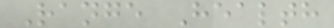Range Health
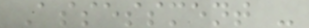Assessment -
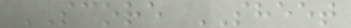SCORE SHEET
